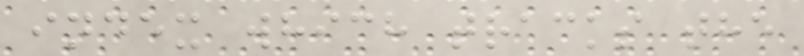index which tracks the
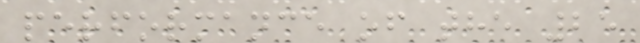performance of the 25
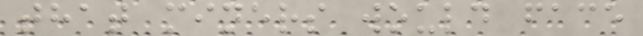that miners would face
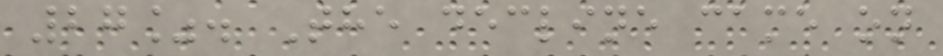27%. The decline came on
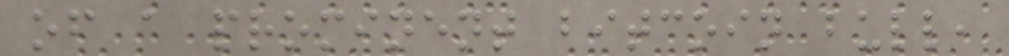of a prominent bitcoin bull,
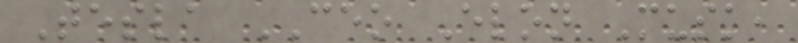Tesla CEO Elon Musk,
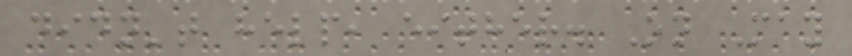didn't help, either. On May
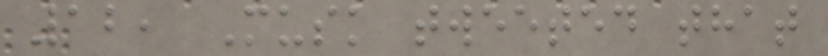12, Musk tweeted that
